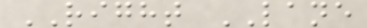RIGHT LANE
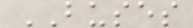BUSES
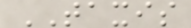TAXIS
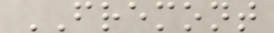FREMONT
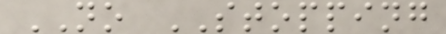NO STOPPING
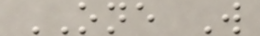ONE W
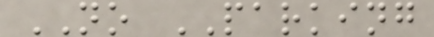NO PARKING
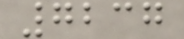7237
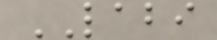LABI
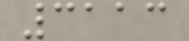3113
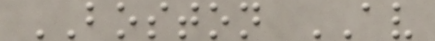BOSTON AV
